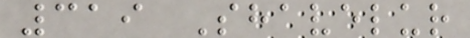319 Shavelur
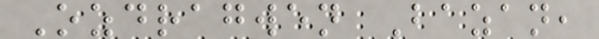Ozdragwen Bazan,
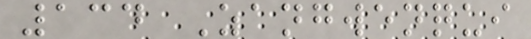134 Zangwenqui
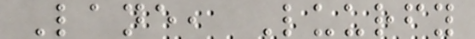Lane, Luurfy
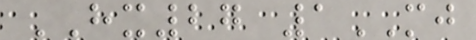HX27 1MJ
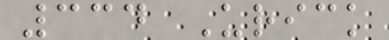334 Urick
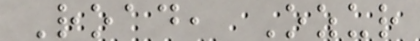Road, Ozur
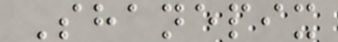Shanepix
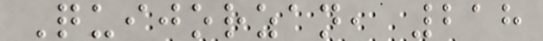Quijorzan, 218
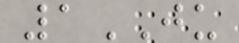1JU
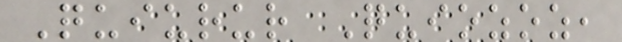Quiurur Quiozoz,
